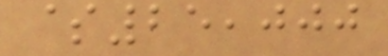$25,000
